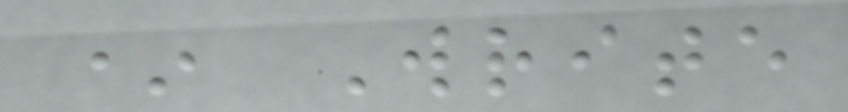* Write
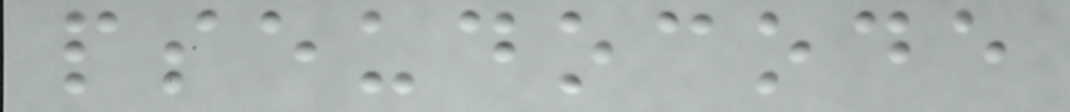pseudocode
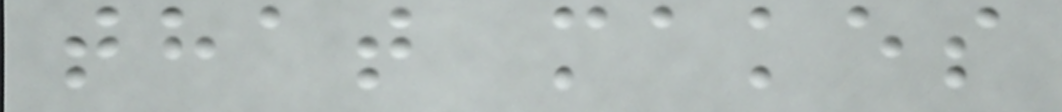that makes
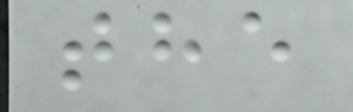the
